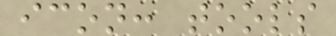icon: tools
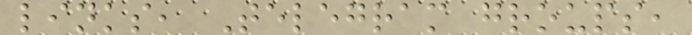links, Telegram groups,
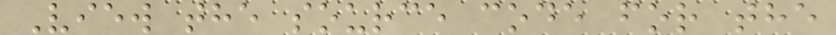View the source code for the
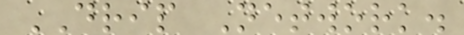DRIP Network.
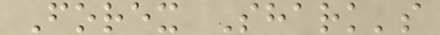Forex Shark's
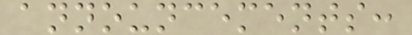announcements:
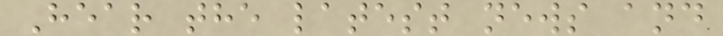Hear the latest news and
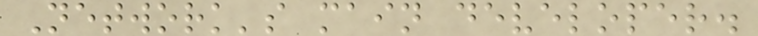Network's main developer.
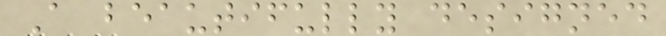A beautifully designed
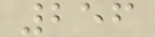256
